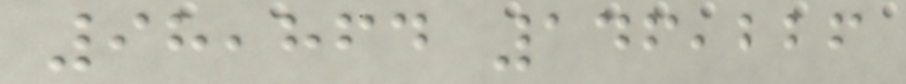98,864 146,226
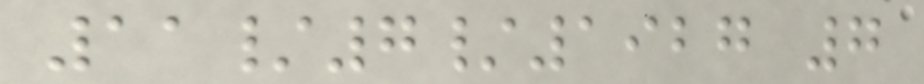11/7/1927 7
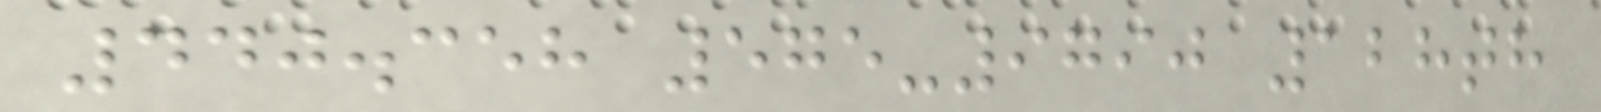440.358 575-9790 128th
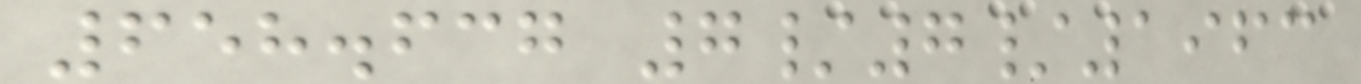658.637 7/7/1963
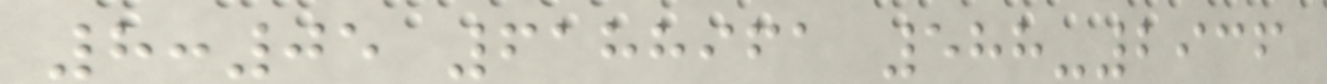8:05 6188961 588-2936
